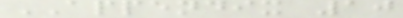APPENDIX 10
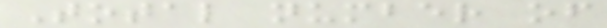Total number of
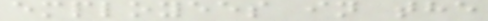employees in the
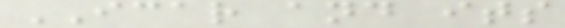ICAR and its
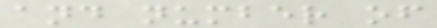and number of
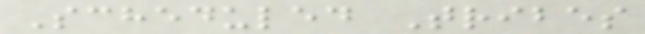Scheduled Tribes
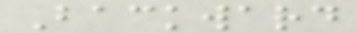Backward
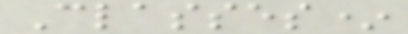Classes*
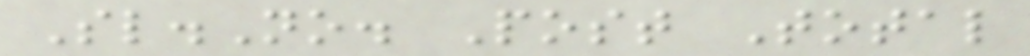Sl.No. Post Total
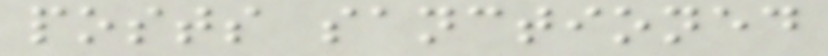posts sanctioned
